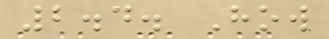2.4. How
